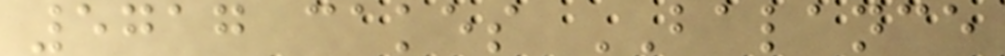5717 cakes BALANCE
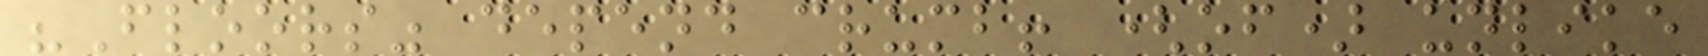"Floors" depend crumb! (of) unlike
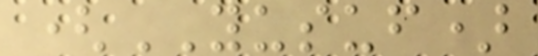(YUSUF)
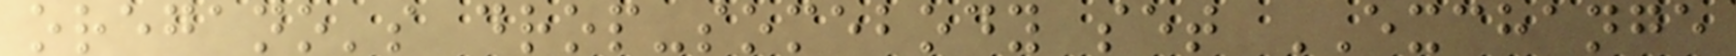oregano's drop-somebody set EXCHANGE
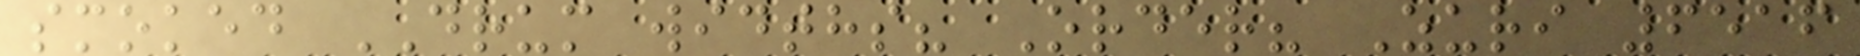smoked DRUM widths? Order? Zuri 6516
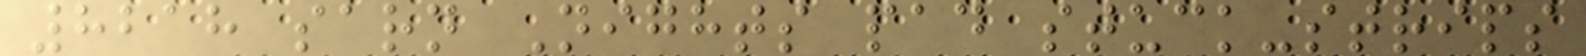8218 sarn Nights pad stuck-strips
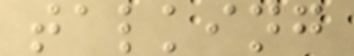talking
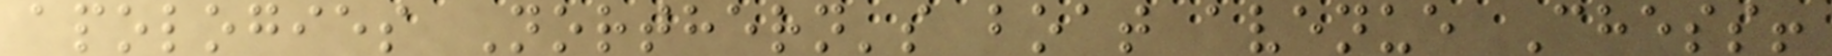apologies Northern's boat avenue Chess!
